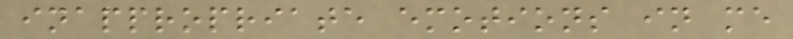inappropriate emotions in me
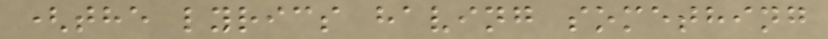(the lyrics having something
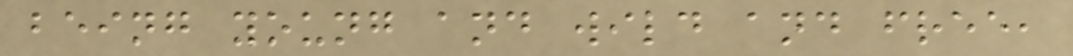being young and wild and free,
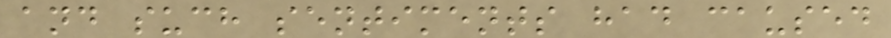and such sentiments had caused
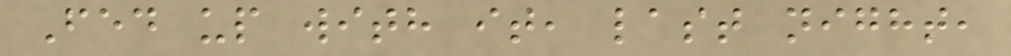Fed up with it, last night,
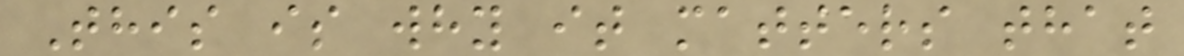This is why it matters that
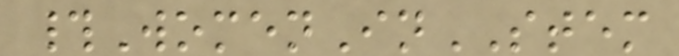#WomenInSTEM
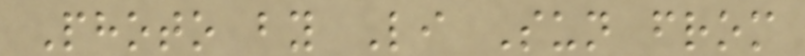Photo by Li Sun from
